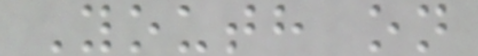Youth on
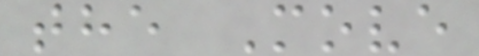the Move
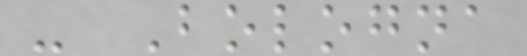- Bologna
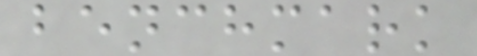benchmark
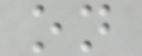on
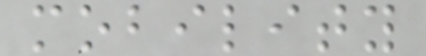mobility
